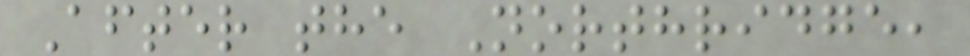After the Northridge,
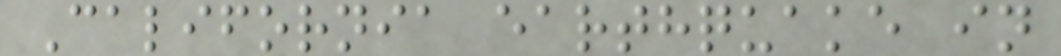California earthquake in
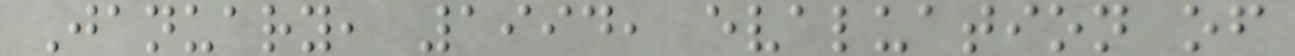January, 1994, evaluation of
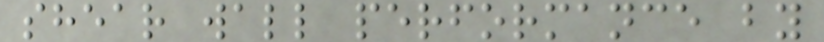shear wall performance by
